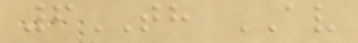6TH AV
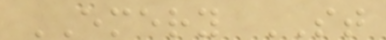EMERY ST
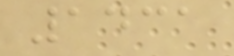1431
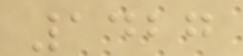1427
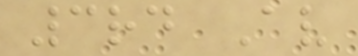3rd Av
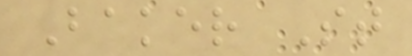Baker St
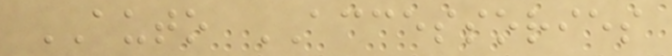AUTO ACCESSORIES
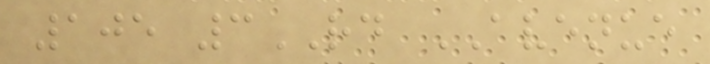105 3RD AVENUE
